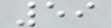59
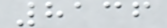8136
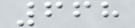668
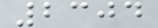2304
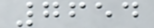7654
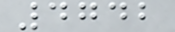4742
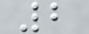2
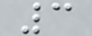3
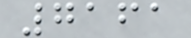7161
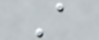A
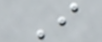I
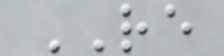RE
